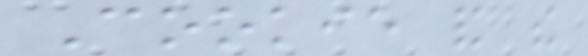Cookie and the
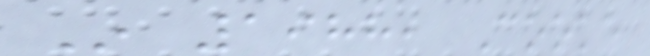In 1988, Cooke
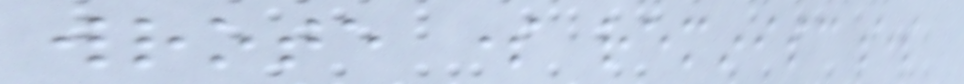wrote some reminiscences
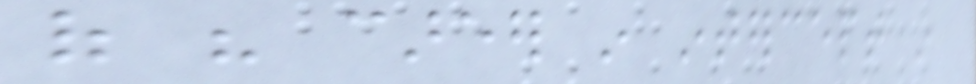of his career in intercept in
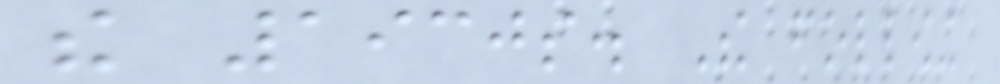the 1930s. The following
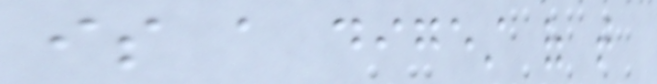is a digest of that
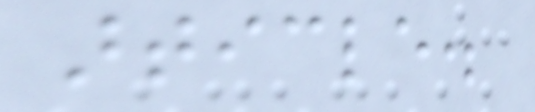article.
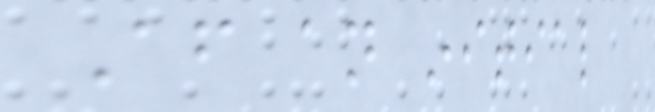After an initial
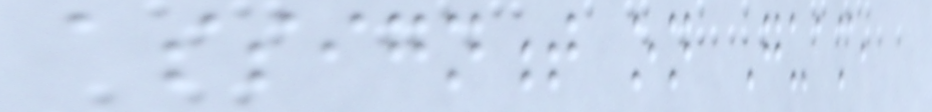assignment on Guam,
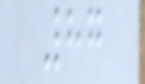87
